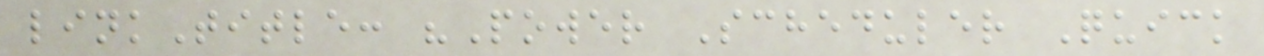linkTitle: "Power Scheduler Quick
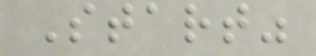Start"
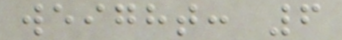weight: 6
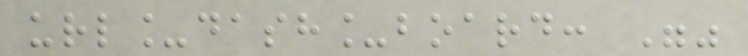url_dash_board: ""
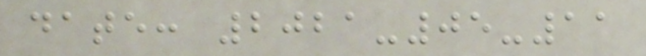date: 2021-05-11
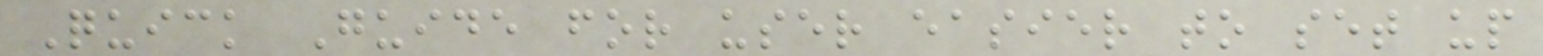Quick Guide for user easier to set up
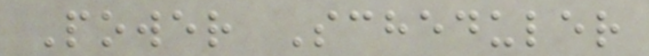Power Scheduler
